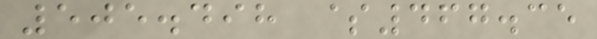505.498 $467.35
